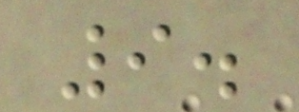9.
